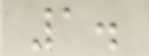1.
